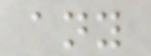any
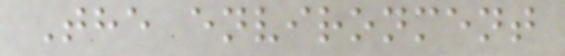The environment
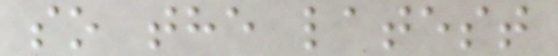so the latest
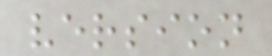version
